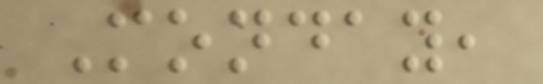Monday,
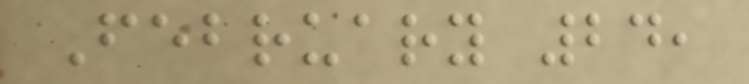February 24,
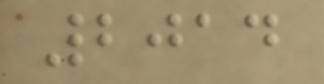2014
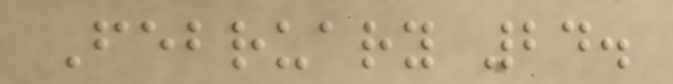February 24.
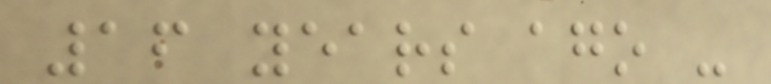16 years ago -
